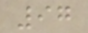97
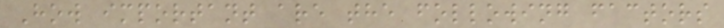How important are the following factors
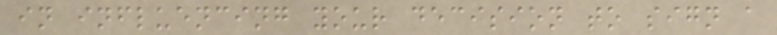in influencing your decision to sign a
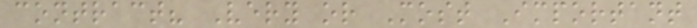contract? Very or Most Important
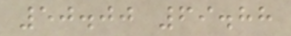50.00 69.88
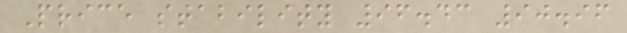Price stability 96.43 90.96
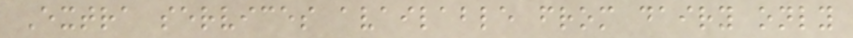Extra services available from dairy only
